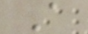A
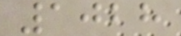1028
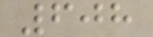608
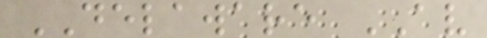DELAWARE AV
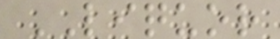LIQUOR
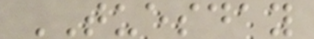TUESDAY
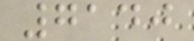7140
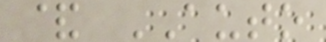& AUTO
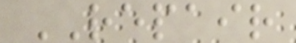REPAIR
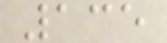135
